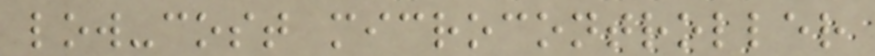low-cost microcontroller
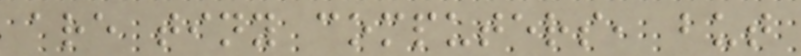are tiny computers, but
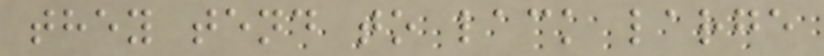they tend to lack large
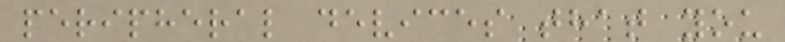peripheral devices that you
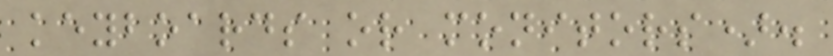keyboards or monitors).
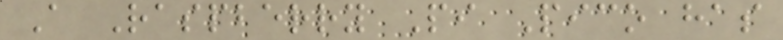A Raspberry Pi Pico has
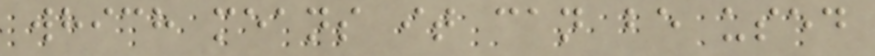which means it can be used
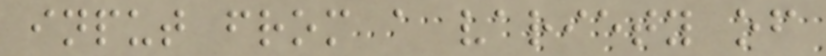input from a variety of
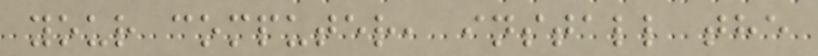your computer, install the
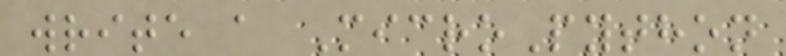write a MicroPython
